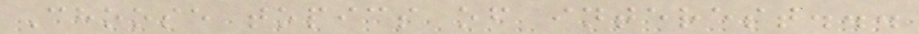Choose topics of interest...
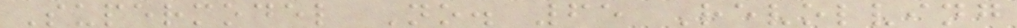Supermodel No. 65 Revolving
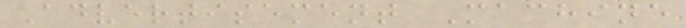Advertisement Machine
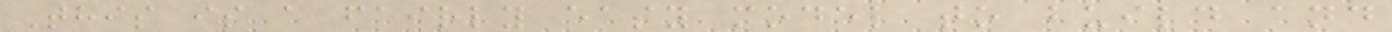This is a fairly easy model to build and
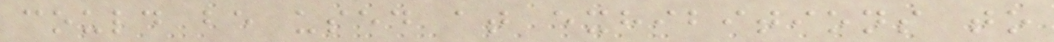could be used at exhibitions to
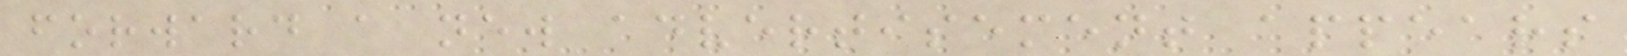forward a new advertisement appears
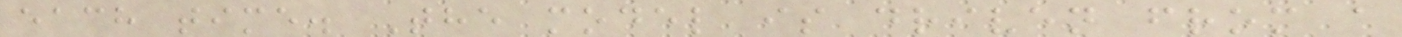each time. The model is driven from a
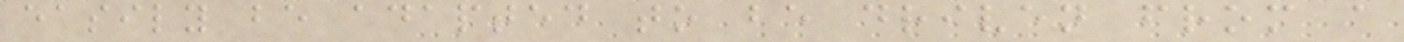easily be adapted to be driven from a
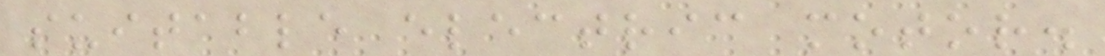suitable electric motor.
